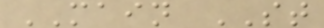MAIN ST
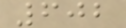602
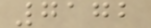7172
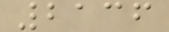2136
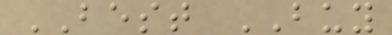BEST BUY
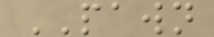PAWN
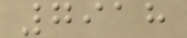7918
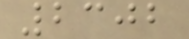2302
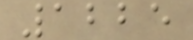1225
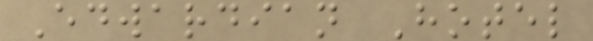Edwardian Hotel
